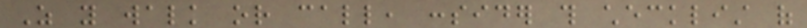As you walk or call, consider this checklist of
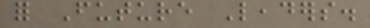for Future Leaders.
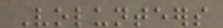Volunteers
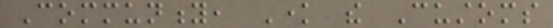Community, Know the Customs
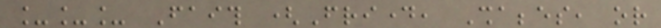___ Faith (Friday, Shabbes, or
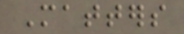Matters
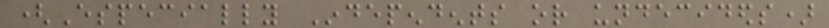(Especially Independents or undecideds)
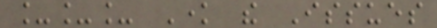___ Know the Issues
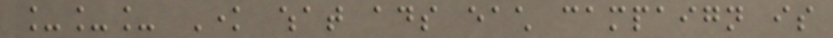___ Know what ads each campaign is
